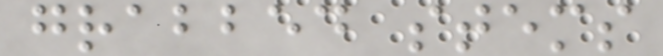grabbed stems
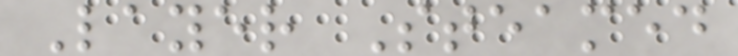Layer Steamed
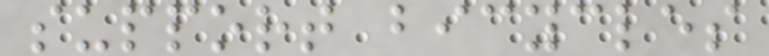support bicycles
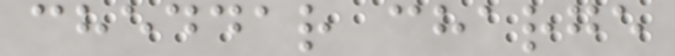cheddar charge
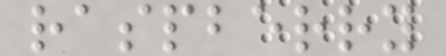raspberry
